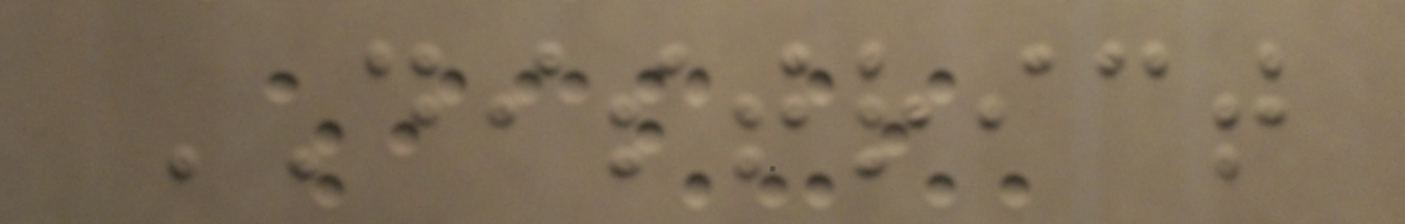DISTRICT
